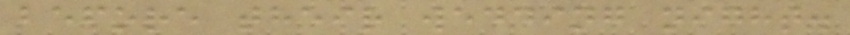before their wedding night.
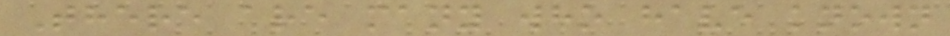There are many who have known
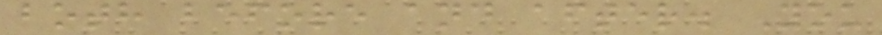both before and after. You
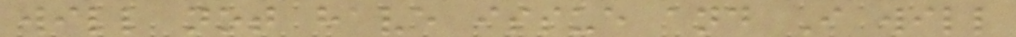will not have issue and I will
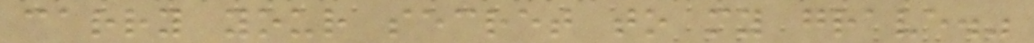carry your secret to my grave."
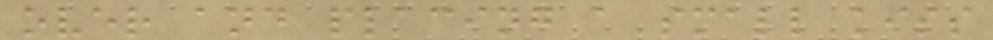over and placing a small kiss
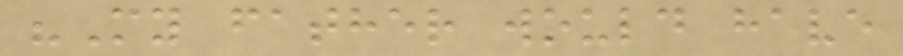"My father would have
